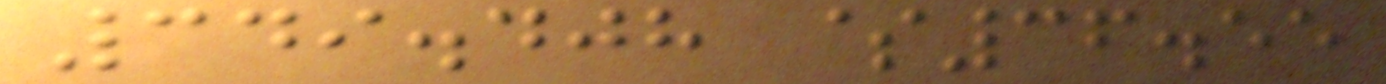349.408 $36.55
